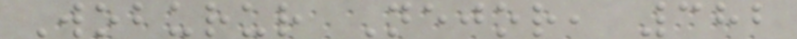Woburur Nejor, 382
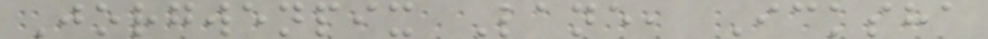Jorgwenpix Lane, Icksha
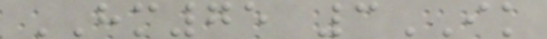HM75 3IK
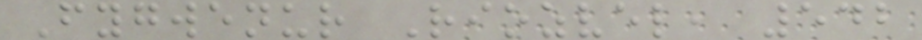Fygwenur Riozvel, 542
